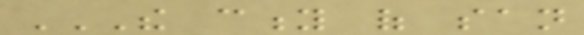THE CITY OF SAN
